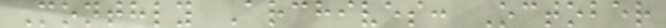Monthly Archives: October
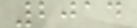2014
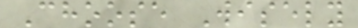Choose Wisely
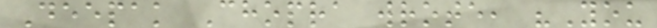Deepak Chopra wrote, "You
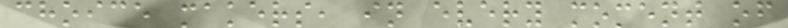choice makers, in every moment of
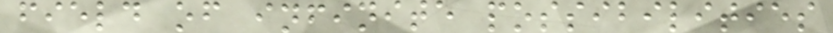field of infinite possibilities
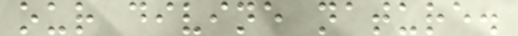our divine nature.
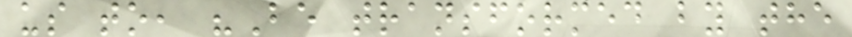us to, "Be transformed by the
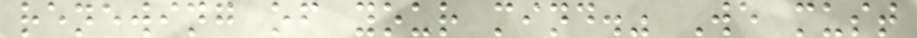renewing of your mind." We must
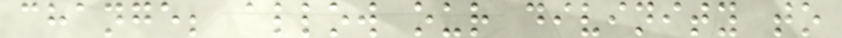change; allow our divinity to
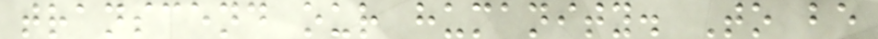transcend our humanity. To be
